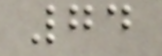74
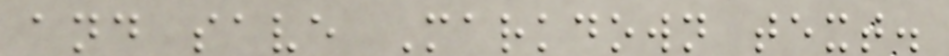and save Markdown text.
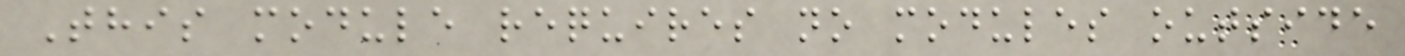This module requires no modules outside
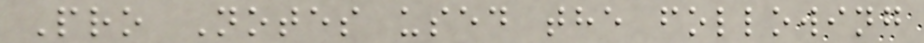Pro Notes used the following
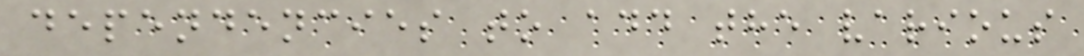dependencies to add the various
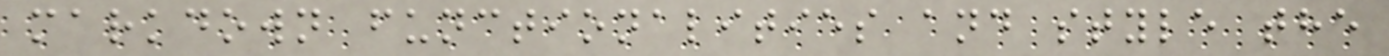markdown functionalities and style the
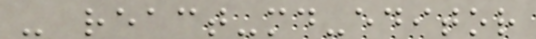- react-md-editor
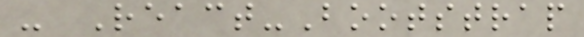- React-Bootstrap
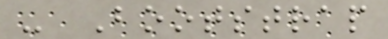- Bootstrap
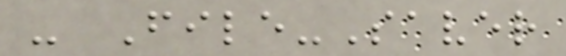- File-Saver
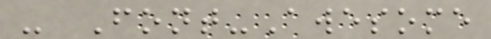- Font-Awesome
